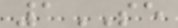1SE
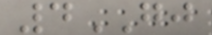4GJ
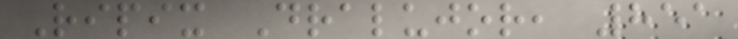Ripix Dralujor, 851
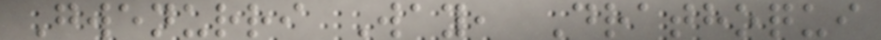Gwenurri Way, Drathoqui
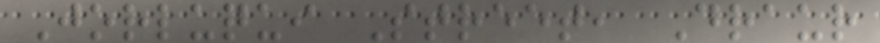Jorluqui Street, Draur
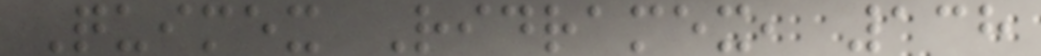Quimex Ridramex, 138
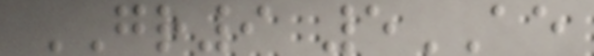GR9 5AE
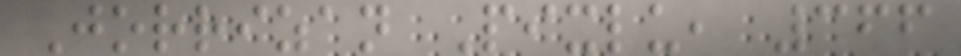Jorrizan Pixlu, 366
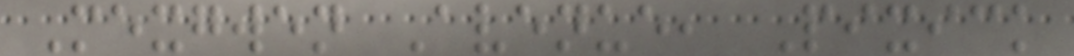Mexgwen Avenue, Pixick
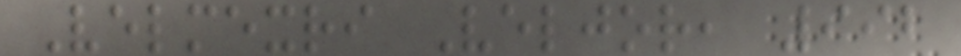Velmexri Veljor, 992
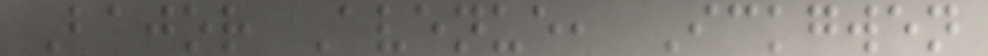Bajor Avenue, Ickgwen
